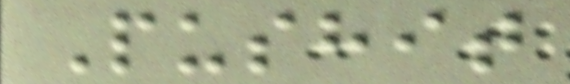Pushit
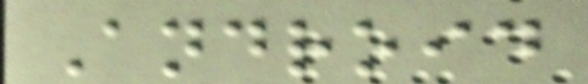Android
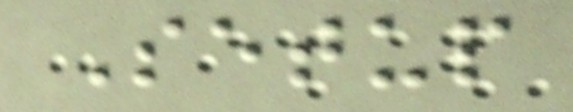Setup
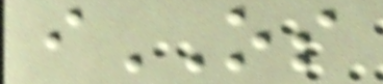iOS
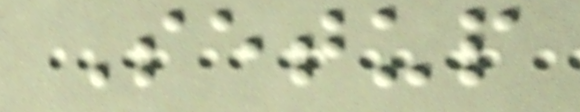Setup
